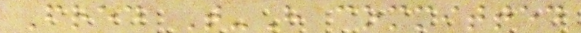Fred T-H committed
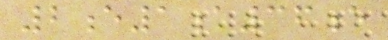2e1a36e
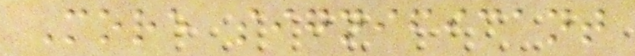More significant
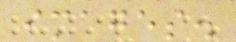images.
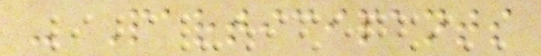- Participants
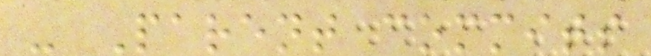- Parent commits
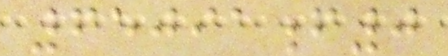65091f0
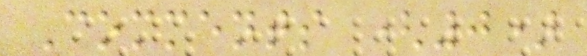Comments (0)
